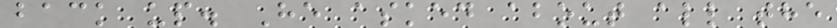back up. He asked about all the
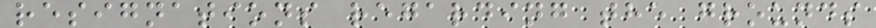resignations regarding the grounds
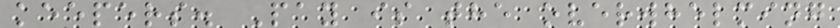keepers. Pay is the overwhelming
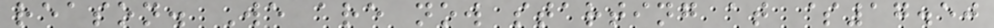reason. We are now starting at $17.50
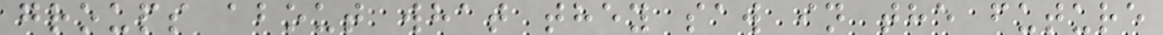groups about what they saw in the future
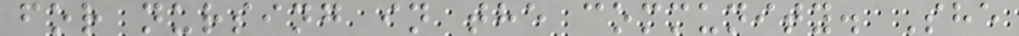for nursing in the community. She
